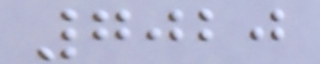7020
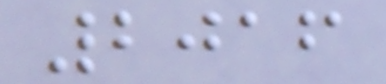2016
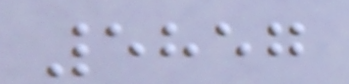5857
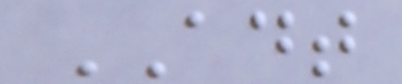ADT
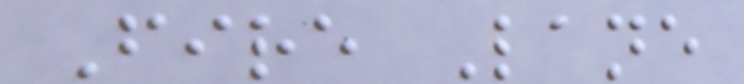Fire Lane
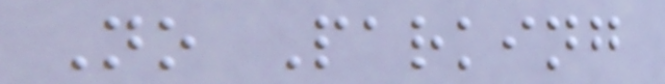No Parking
